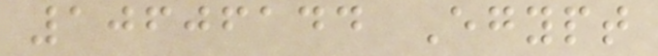10606144 Egypt
